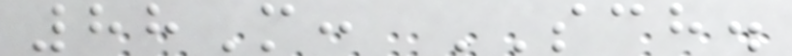88M: SCH.
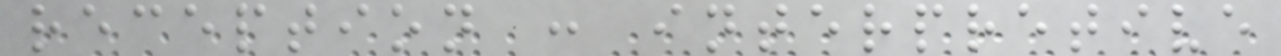reception : interpretive
